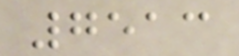7513
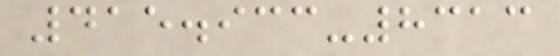415.933-8313
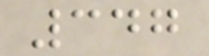347
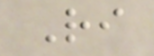Ri
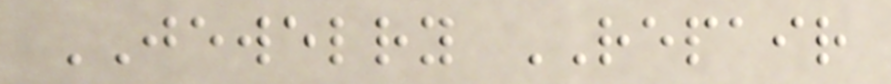JEWELRY REPAIR
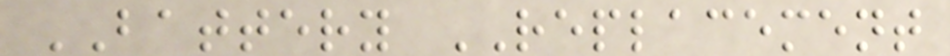BATTERY REPLACEMENT
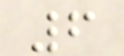6
